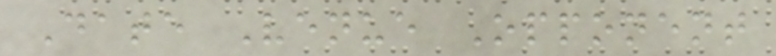Date Venue Opponent
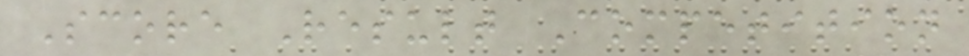Score Result Competition
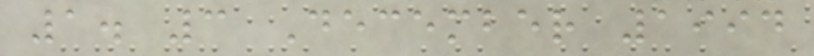1. 3 December 1994
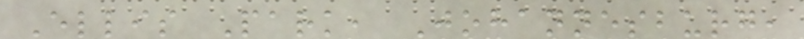Ellis Park, Johannesburg,
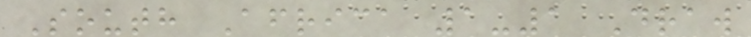South Africa 1-1 Draw
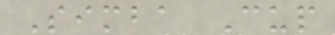Simba Cup
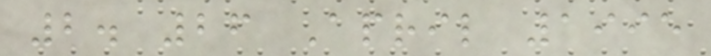2. 26 April 1995
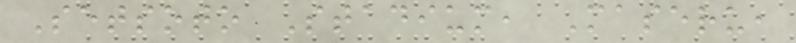Setsoto Stadium, Maseru,
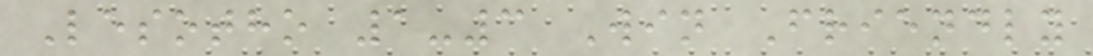Lesotho 1-3 Win Friendly
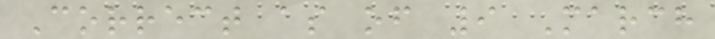Correct as of 9 March
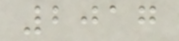2017
